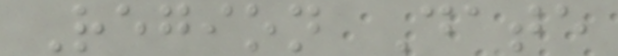Region Date
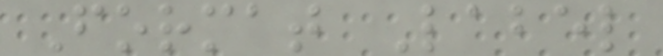Format Label
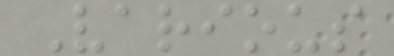Various
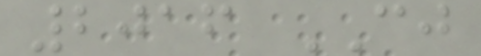2016 CJ
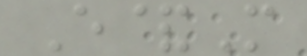E&M
